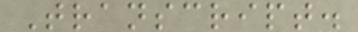Transcript.
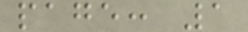page: 1
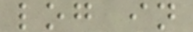log in
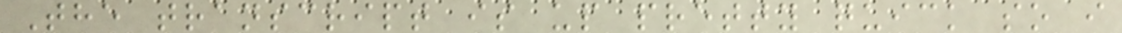The transcript is up pretty quick so i
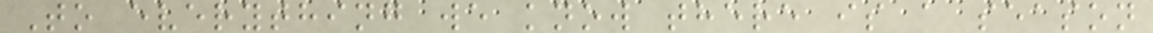To everything we know there is a season
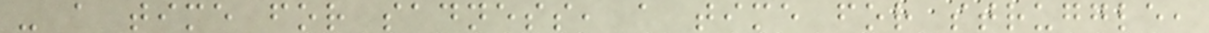- a time for sadness, a time for struggle,
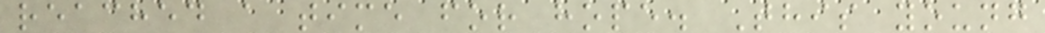reached a time for hope. This young
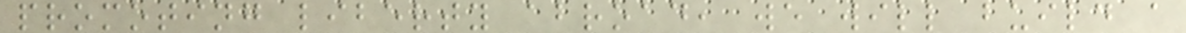promoting liberty abroad, we will build a
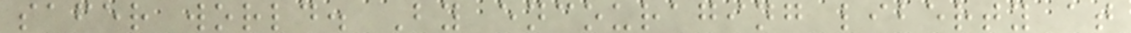safer world. By encouraging liberty at
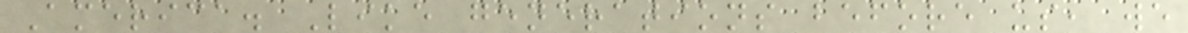America. Like generations before us, we
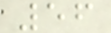56
